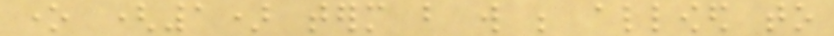one (1) term but will be allowed to
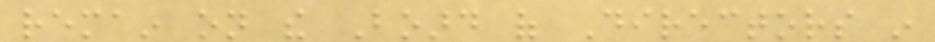remain on the Board of Directors in
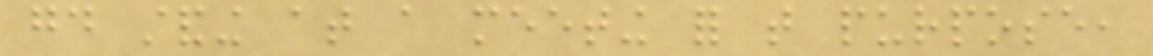good standing at a meeting for that purpose,
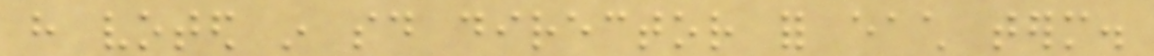have voted in said director for each term.
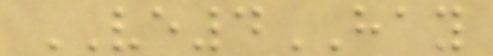VE4HAY
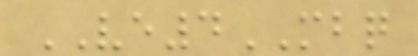VE4MBQ
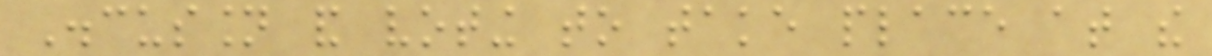Discussion and voting to take place at the
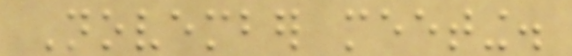November meeting.
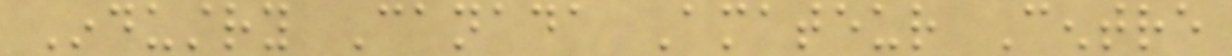Industry Canada Amateur Centre
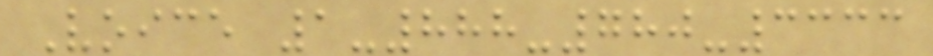Voice 1-888-780-3333
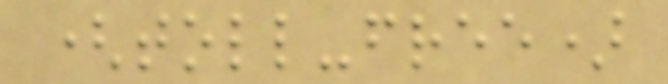(toll-free)
